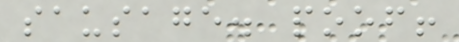sausage. poof!
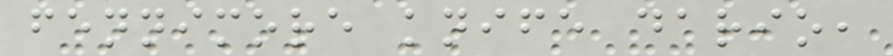fennimore knife dario,
